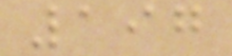197
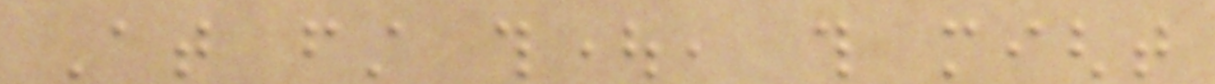At first thought, this might
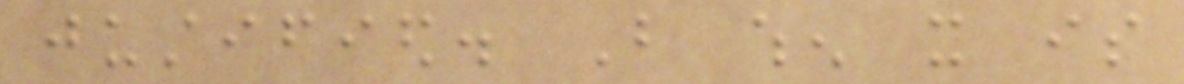justified. But when it is
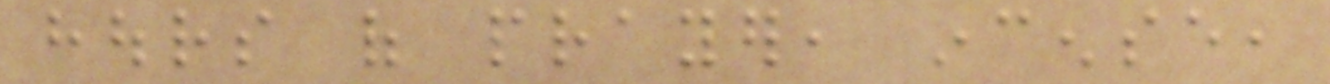hours of prayer, incense,
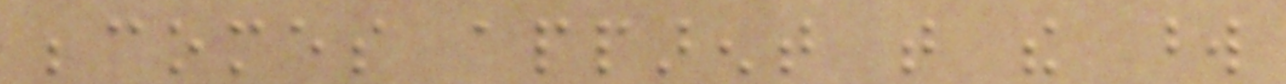becomes apparent that the word
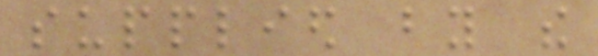supplied by the
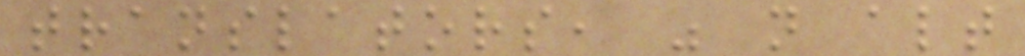translators, was not altogether
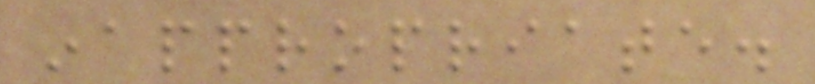inappropriate.
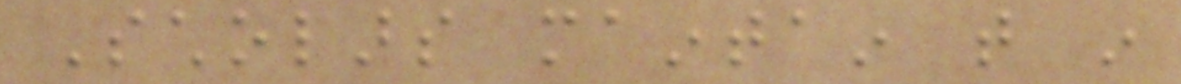Scholars maintain that in
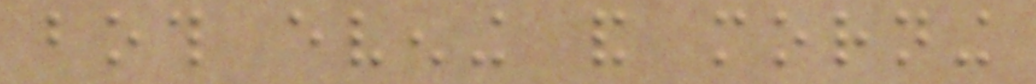both evening and morning
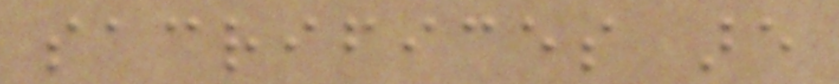sacrifices are
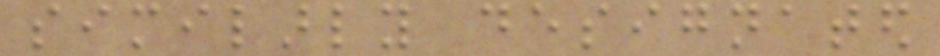similarly designated
